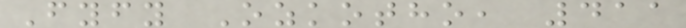Fyfy Ozkotho, 411
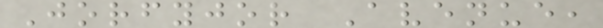Jorfyjor Avenue,
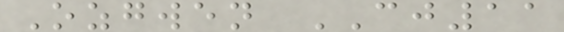Ozgwen CJ11
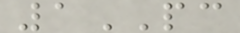1PC
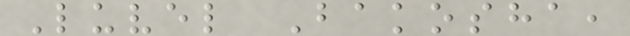Luvel Bakosha,
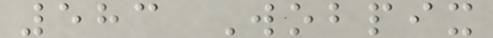583 Wobpix
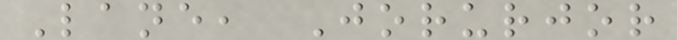Lane, Jorurjor
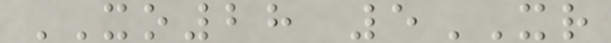XO28 5XR
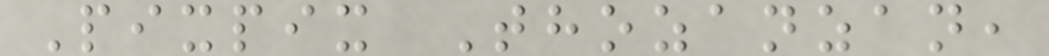Pixpix Thozanzan,
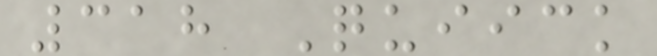318 Quiick
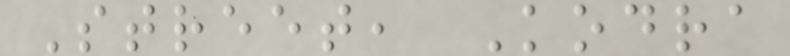Street, Kodra
